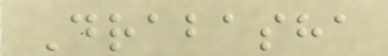Drabasha
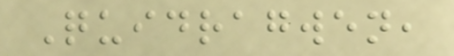Quidragwen,
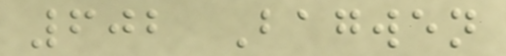602 Bagwen
